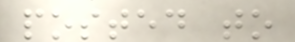posted to
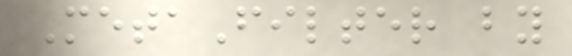MetaFilter by
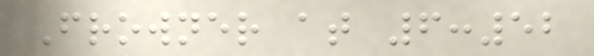Frowner at 6:52
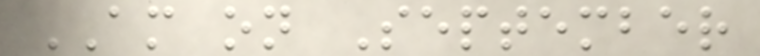AM on September
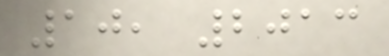10, 2013
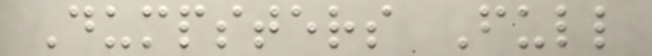Dumpsters Full
